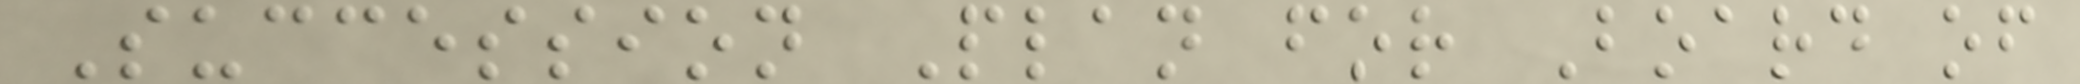Succession Plan for Board of
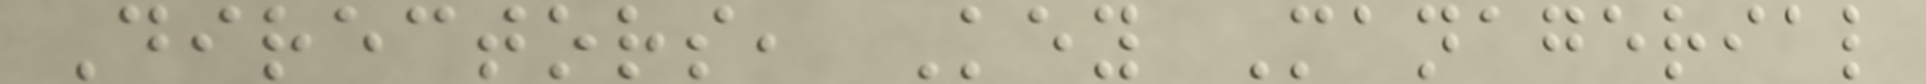Directors, Key Managerial
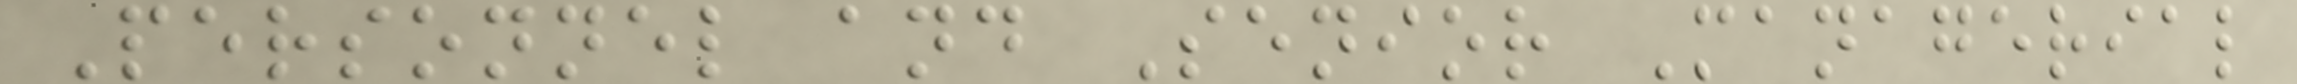Personnel and Senior Managerial
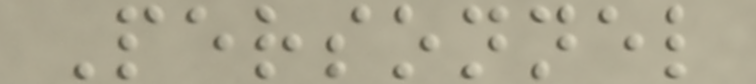Personnel
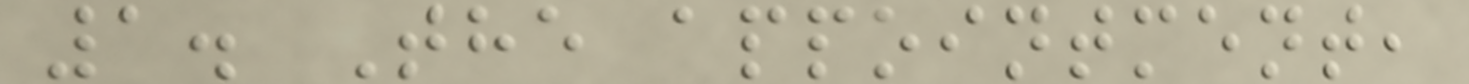1. The appointment,
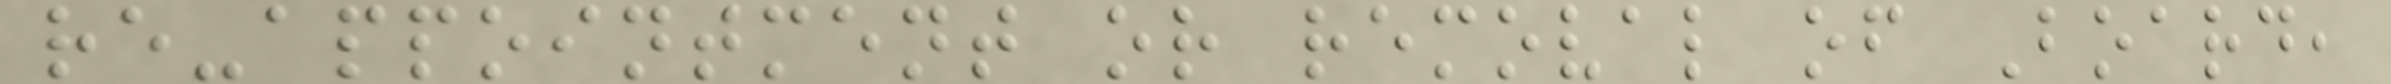re-appointment or removal of Board,
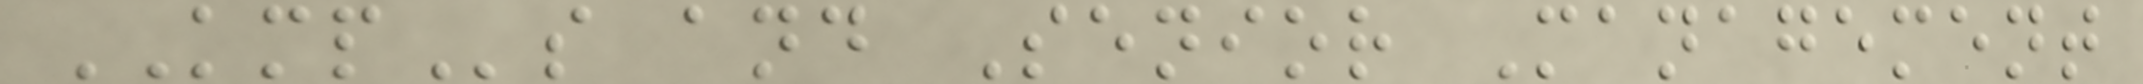KMPs and Senior Management
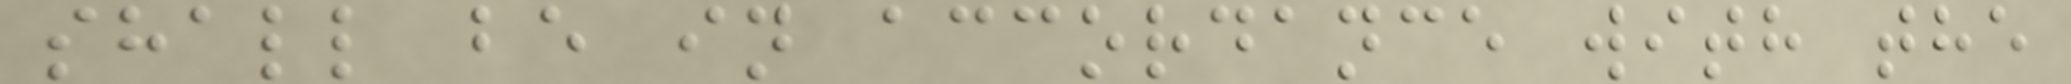shall be in accordance with the
